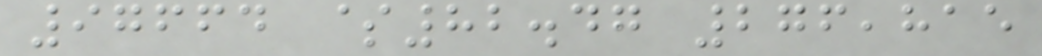97664 $82.47 276,815
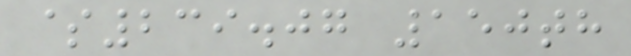$239.07 150th
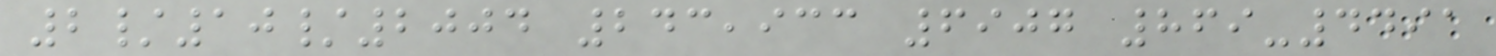2/10/2004 243,933 6907 869-4491
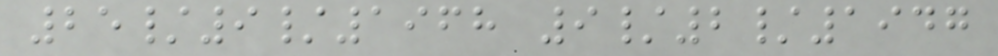25/9/1968 9/2/1947
